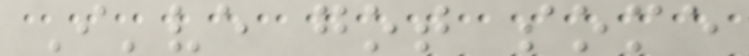I've got some
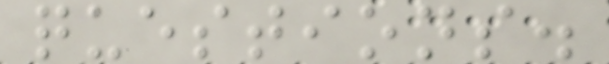questions.
